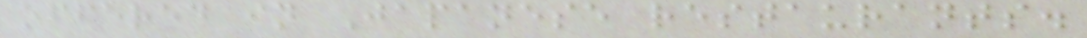offered in Japanese restaurants.
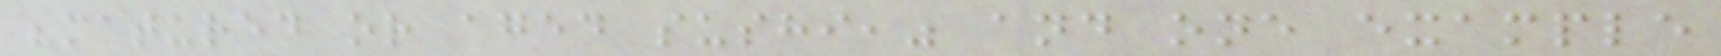"matured or aged sushi," and one example
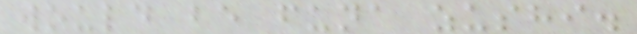would be funa zushi.
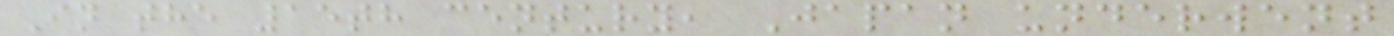In the 15th century, Japan underwent
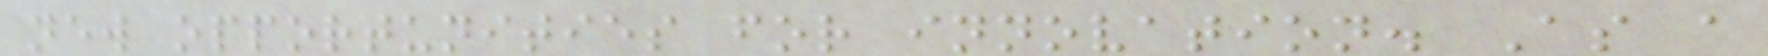new opportunities for innovation. As a
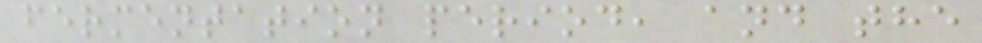fermentation period, and the
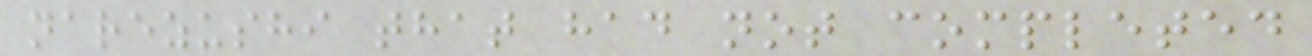narezushi that had not completed
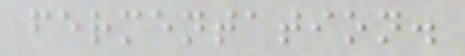fermentation.
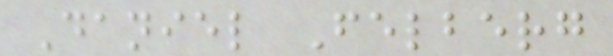Daniel Felberg
